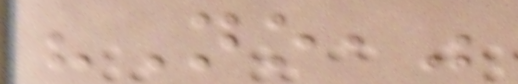"No,"
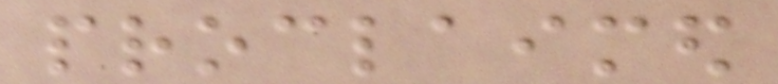proclaimed
